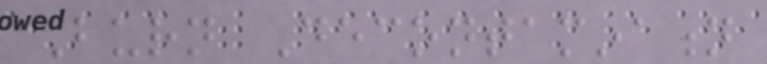Burn Decontamination
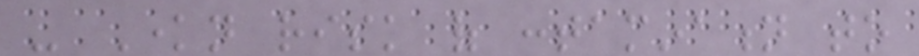- Known risk of contamination to
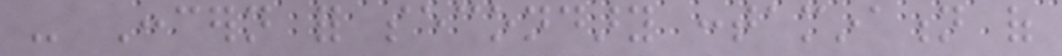- Concern for secondary contamination of
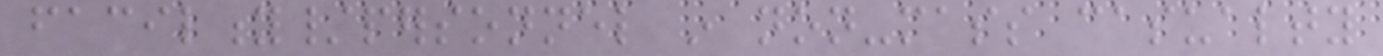facility/personnel in non-mass casualty
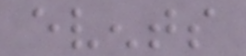events
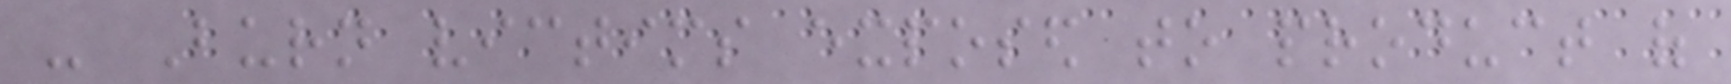- Burn victims exposed to product of
